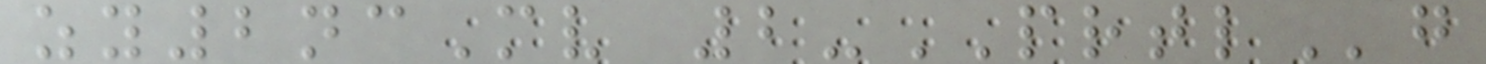zy2ncMv 2-PRTLg
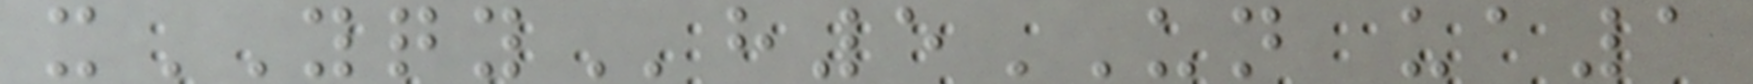xYQYh5UN ua1
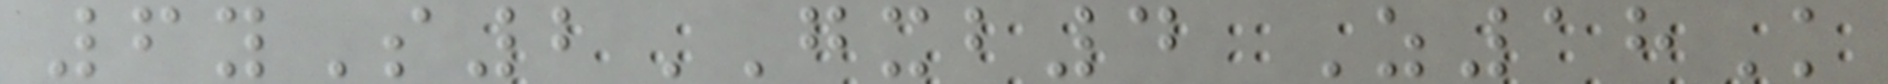6yS2GXB4 Z18K
